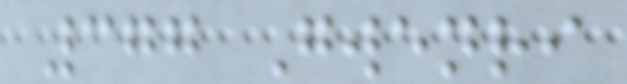377 Gwenri
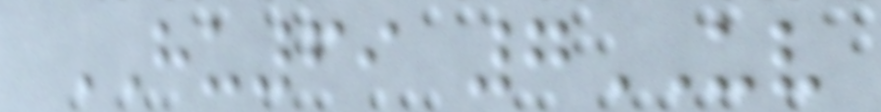HU69 7UV
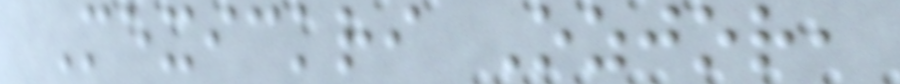Mexickri Ozjor,
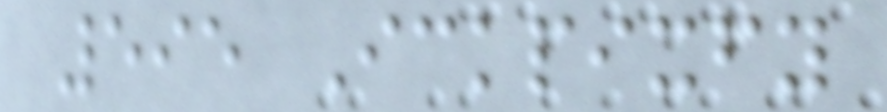595 Ickpixfy
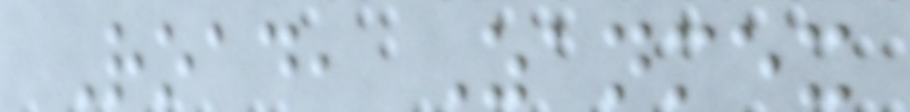Road, Zanmex
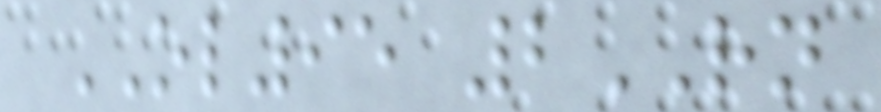OL95 2RN
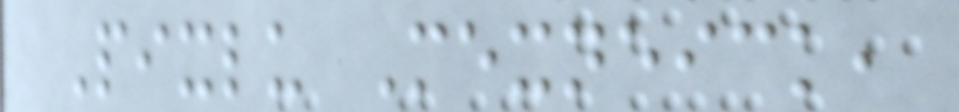Pixlu Mexneick,
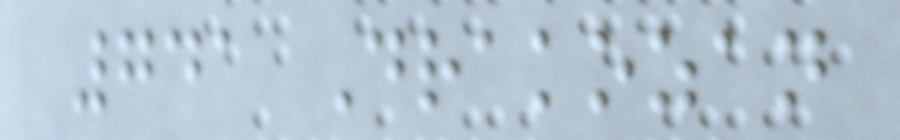741 Drakozan
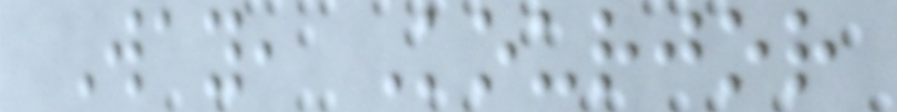Way, Kourjor
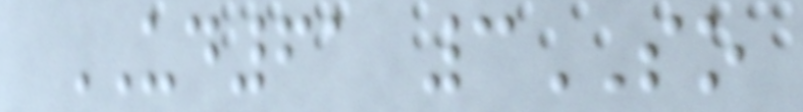UD61 3SO
